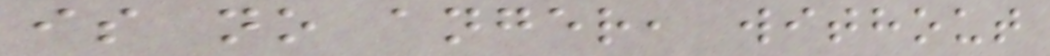is no anger, without
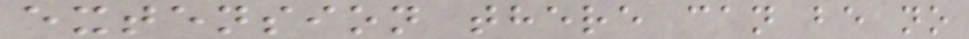extension there can be no
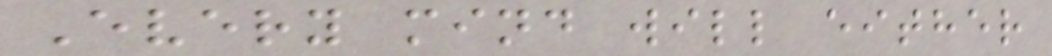Every mind will either
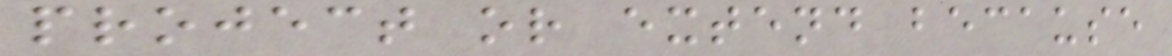project or extend because
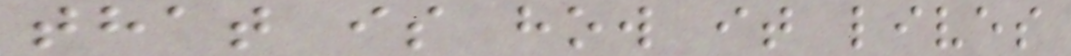that is how it lives
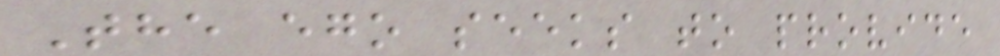The ego seeks to provide
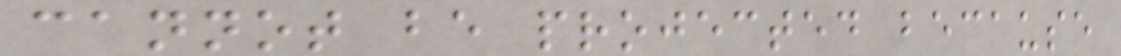cannot be projected because
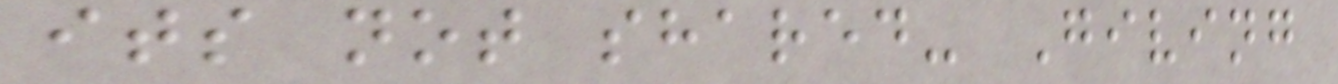its not shared- Giving
